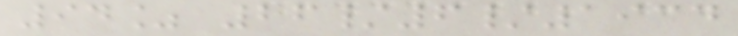94% 26/6/1934
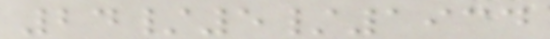24/5/1934
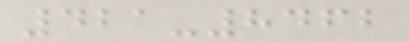421-8462
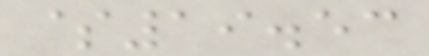$19.53
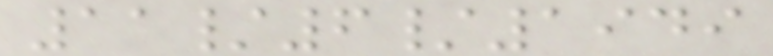11/6/1949
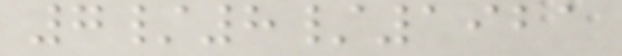7/8/1921
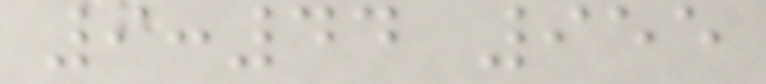9:44 955
